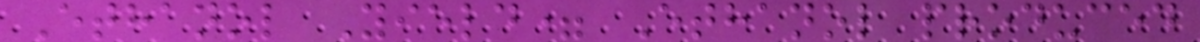Ethanol Yield= Ethanol produced
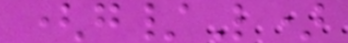(g/L)
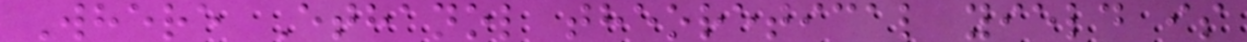Where Ethanol theoretical yield is
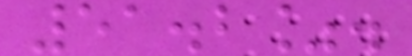51.2%.
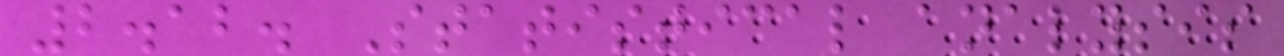2.12. Statistical analysis
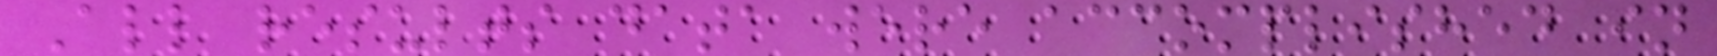All results data were accomplished in
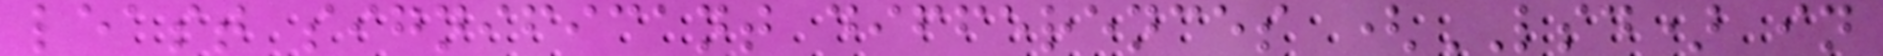least significant differences (LSD) in
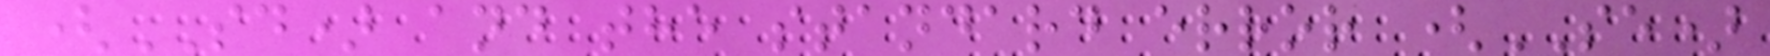(SD) and the standard error (SE)
